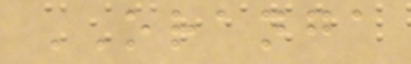ORANGA
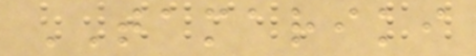TAMARIKI
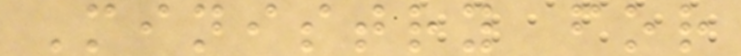Ministry for
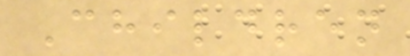Children
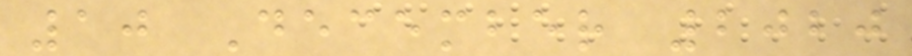10 December 2020
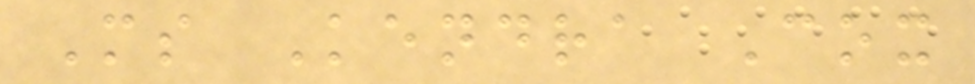Ms Kendra Cox
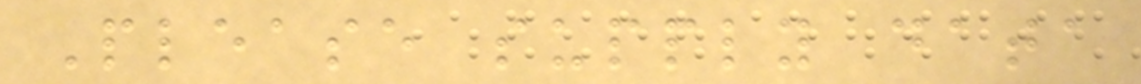Please supply data
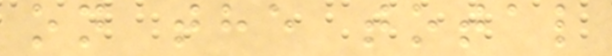on the total
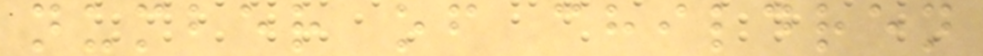number of children
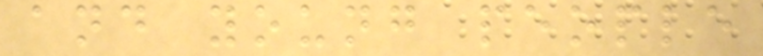and young people
